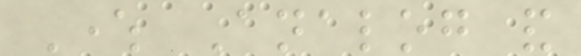Where Analog and
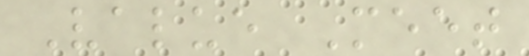Value Meet
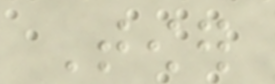Tower
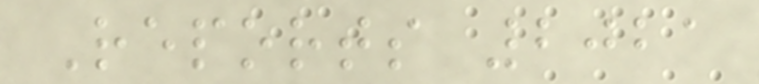Reports 2021
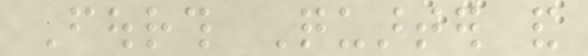Fourth Quarter and
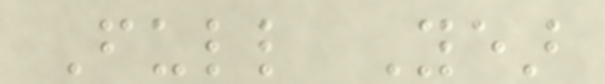Full Year
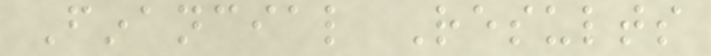Financial Results
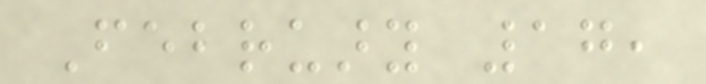February 17,
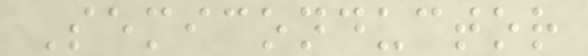Semiconductor
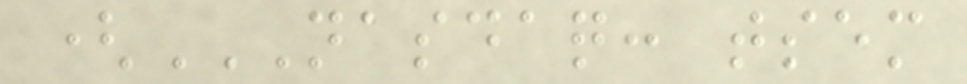(NASDAQ: TSEM
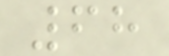68
